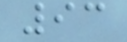93
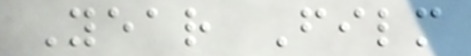Year Film
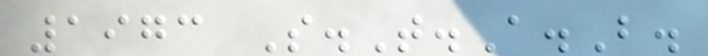1973 S.T.A.B.
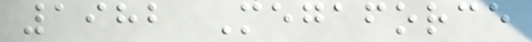1982 Megaforce
